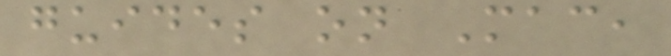guides on Mac,
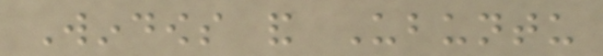Windows and Ubuntu
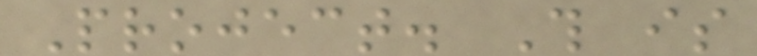Project. This is
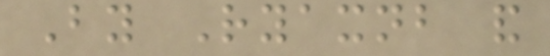By Ryaxnb and
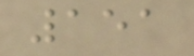151
